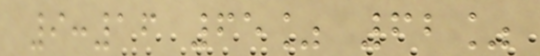9:16 65% 62%
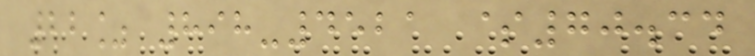22% 898-4521 $70.34
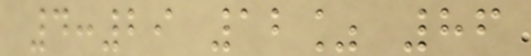4:29 12% 86
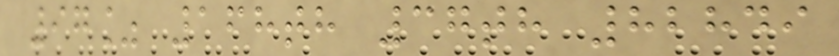97% 168th 37th 82849
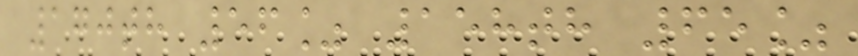170th 56% 158th 65%
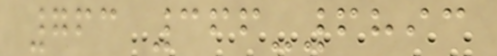763 366-6893
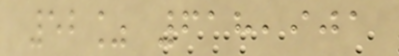52% 618,901
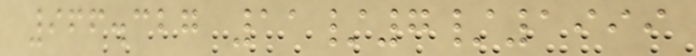966.327 11/7/1999
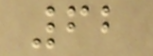62
